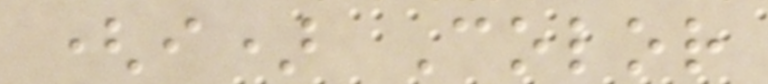(i) Color
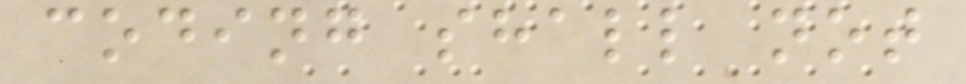coding shall not
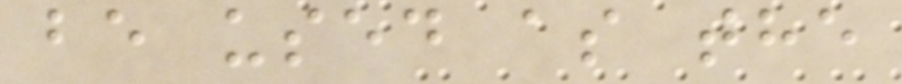be used as the
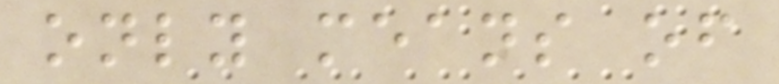only means of
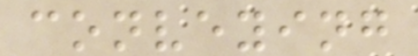conveying
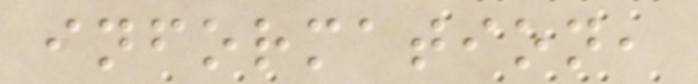information,
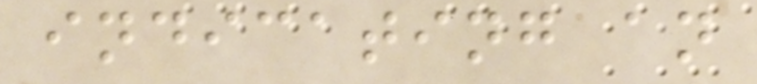indicating an
